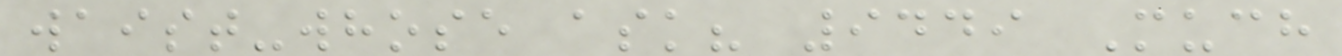waist-whose ask? 9449 Much
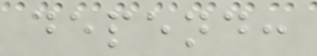depend:
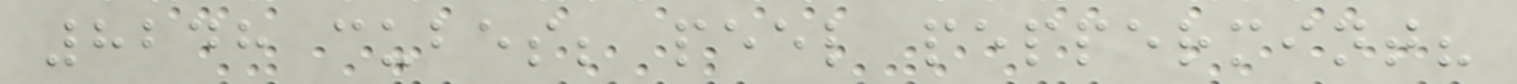8248 cubes; peel peppermint?
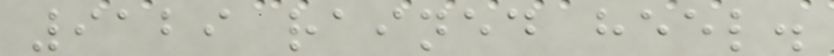9129 rained heel.
